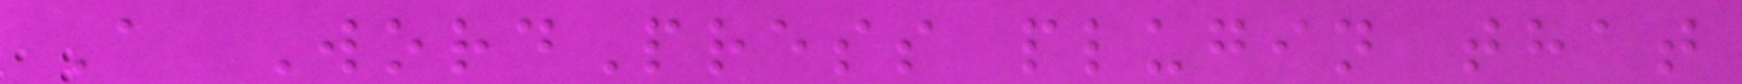A WordPress plugin that
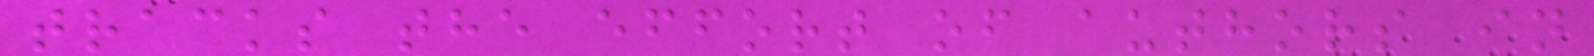tracks the effort of authors in
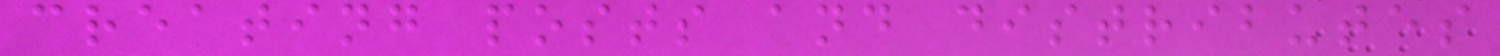creating posts and distributes
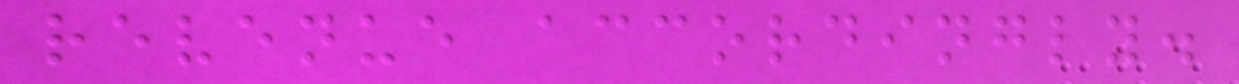revenue accordingly.
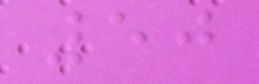50
